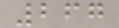267
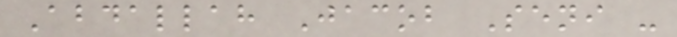Abdallah Jacob Seni -
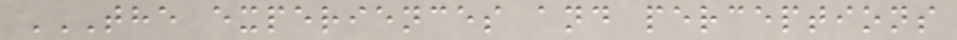THE EXPERIENCES AND PERCEPTIONS
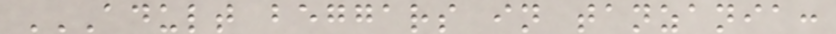ADULT BEGGARS IN TANZANIA:
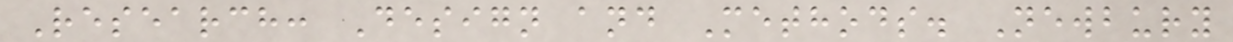Research: Design and Methods. Newbury
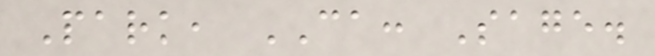Park, CA: Sage.
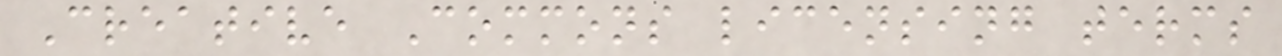Creative Commons licensing terms
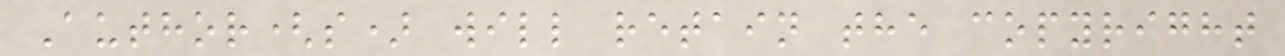Author(s) will retain the copyright
